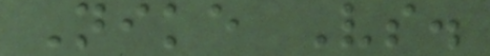Nike Vs.
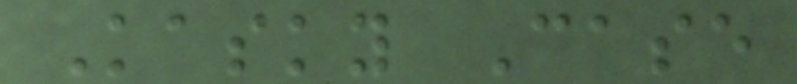Kasky Case
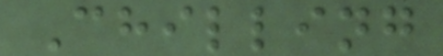Chilling
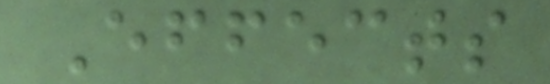Effects
